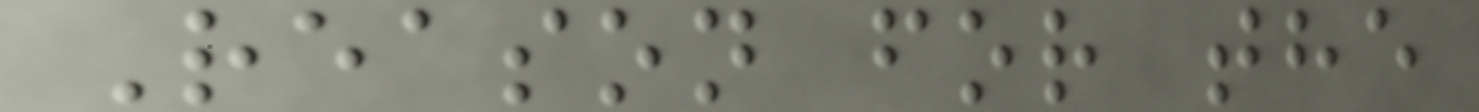Reason for the
